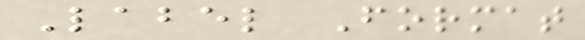Label Format
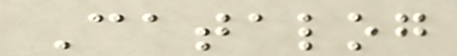Catalog
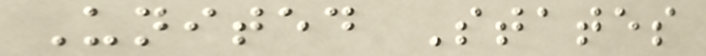United States
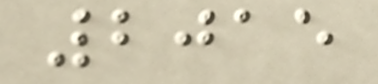2015
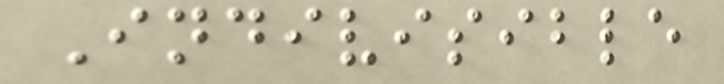Indivisible
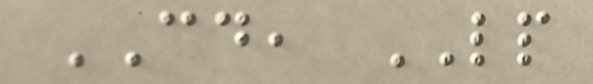CD, LP
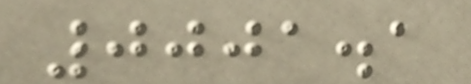0001.1
